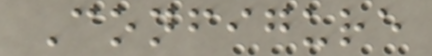Configure
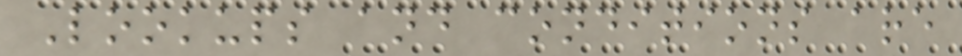Lookups and conditions are
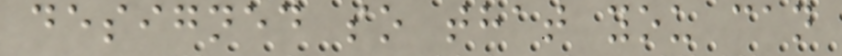designed so that you can
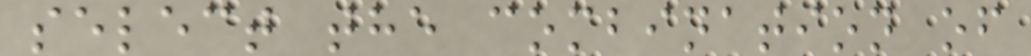select the combination of
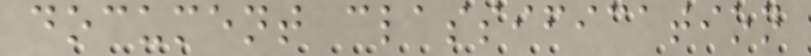document classification
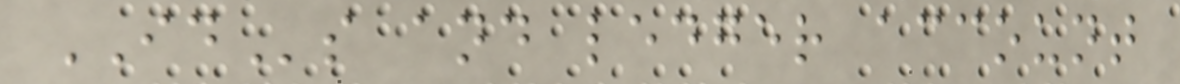IDs and ledger account
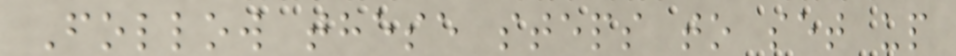Follow these steps to set up
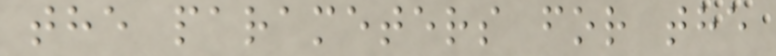the parameters for the
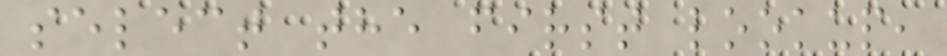select the first lookup,
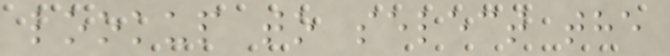lookup to select the
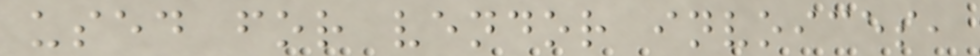used for vendor invoices,
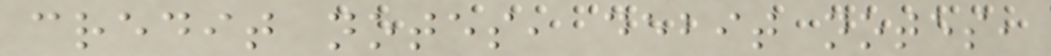credit notes, debit notes,
